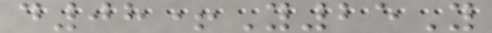d08+Y25Y
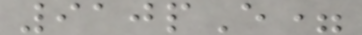910pE=
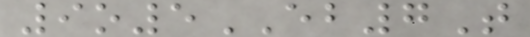9o5EB7T
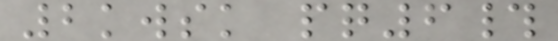2kwsk pq6#
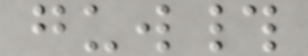guw#
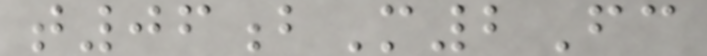t06bM2Fc
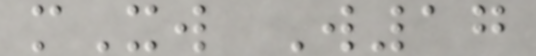mXw W17
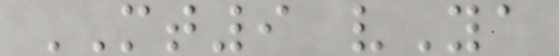MT9 vYa
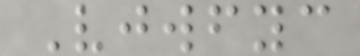Vjwfyc
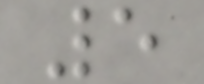5
